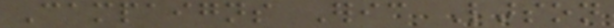Campaigns Eric Larson
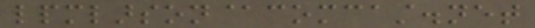lpmlarson@comcast.net
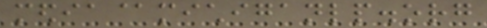media@michiganlp.org
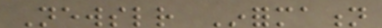Newsletter Information
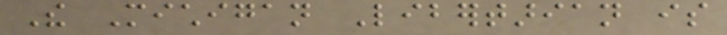The Michigan Libertarian is
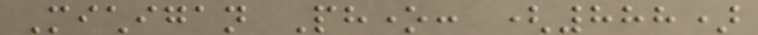Michigan Phone: (888)
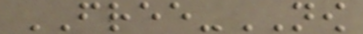FREE-NOW
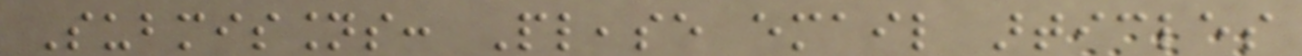Submissions: Please email articles
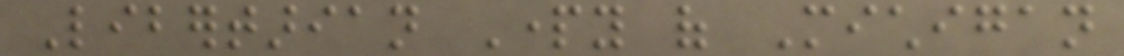Libertarian Party of Michigan
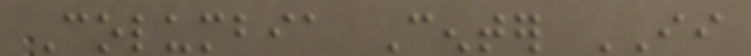Columbia Center II
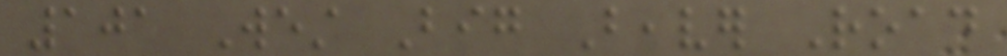101 West Big Beaver Road
